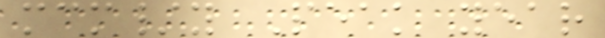mcm/y Peak year
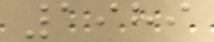1989
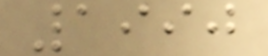1990
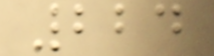224
